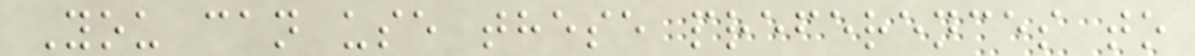You can use these preferences to
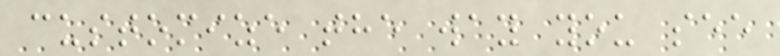customize the way you see
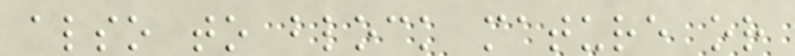also to block mature or
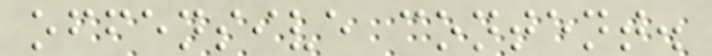offensive content.
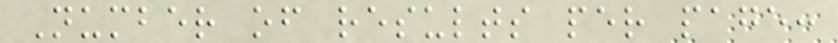Number of results per page:
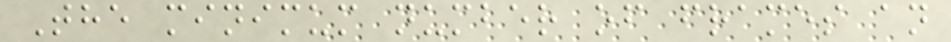The minimum number of frames an
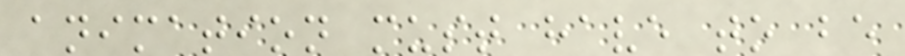animation must have to be
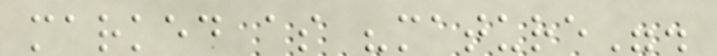marked as "mature".
